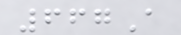667A
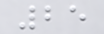25
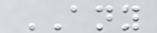ANY
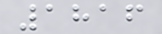1816
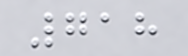718
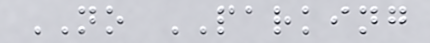NO PARKING
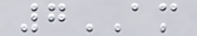7AM
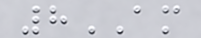8AM
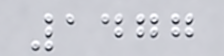1477
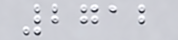2712
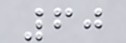60
